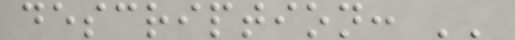description: ''
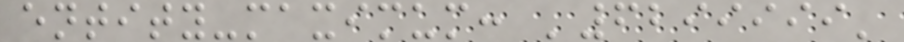entity-maximum: '6299999'
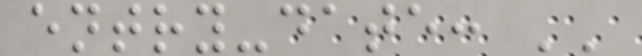entry-date: ''
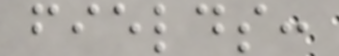fields:
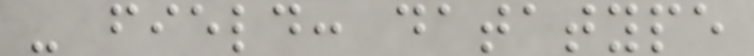- field: datatype
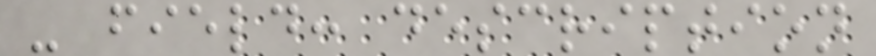- field: description
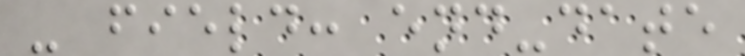- field: end-date
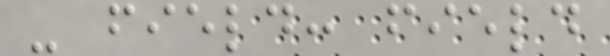- field: field
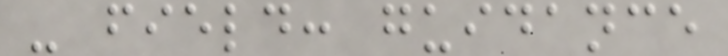- field: guidance
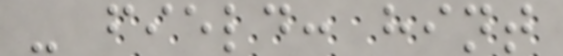- field: hint
